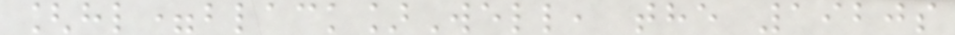[hl=black]Well, the 1920s
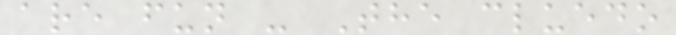are fun - The cluedo
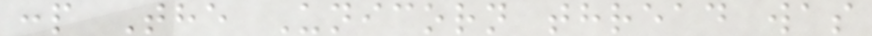:p The Unicorn thread was
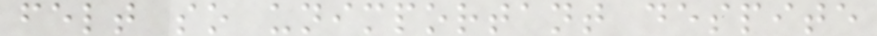felt so unimportant despite
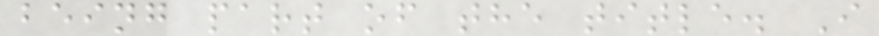being part of the title. I
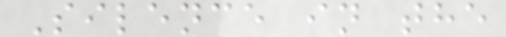Silence in the
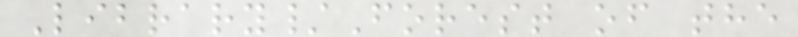Library/Forest of the
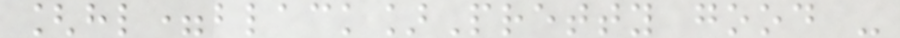[hl=black]Pretty good -
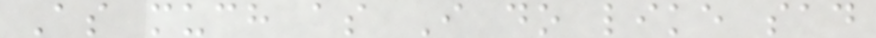As much as I do like sad
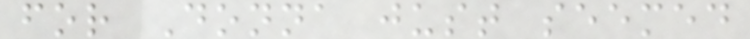for Donna just seemed
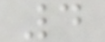4
